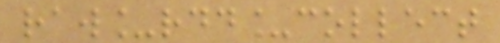raw_rdd_collect
